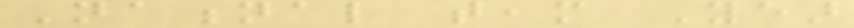National team Year
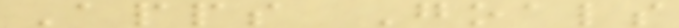Apps Goals
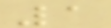1
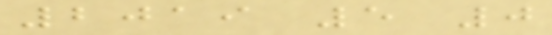2019 5 0
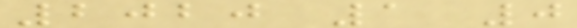2020 1 0
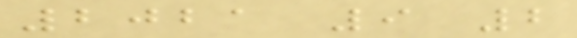2021 9 2
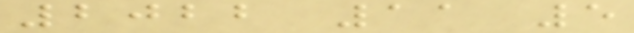2022 11 5
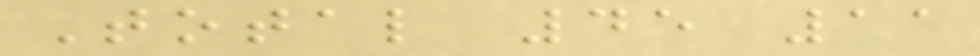Total 45 11
